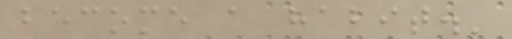become a habit.'
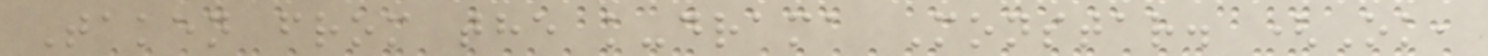Taken from the k-drama Monstar. (Ok,
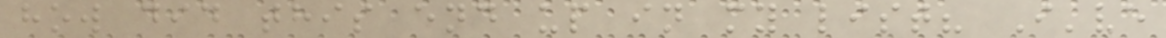how did this end up in my list? I've
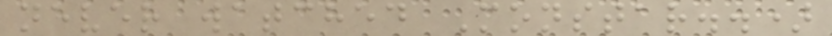never watched Monstar..)
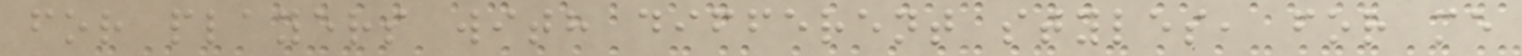for players with different styles, for me
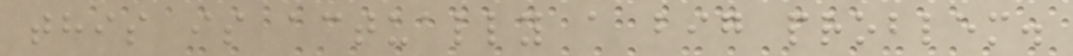this is actually a big problem.
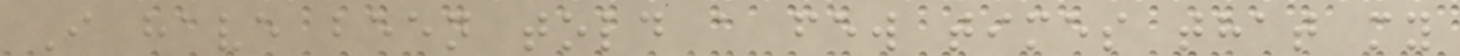I have been told a few times that my
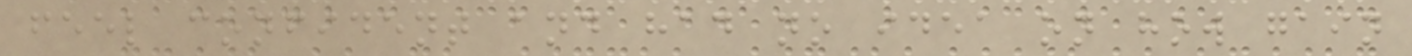feel confident and had no idea on how gain
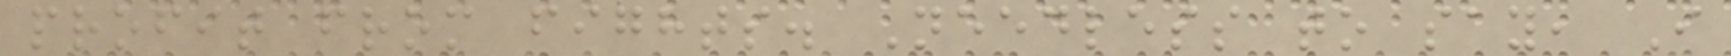profit from fights. Needless to say, I
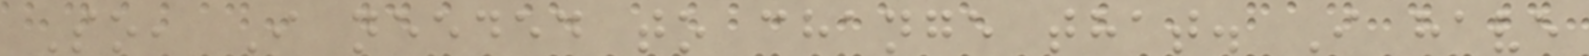So, I needed to change that. I have
